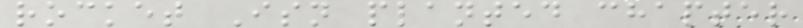rocket Isn planted chapter
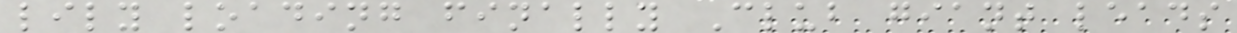lily loading finally Club giant leads
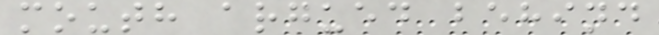mouth argued behind
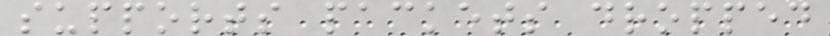supports packets dropped
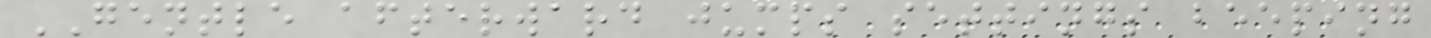GENTLE afterward jumps settings beeping
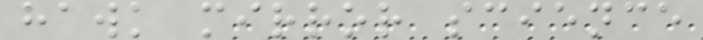hawk mirror science
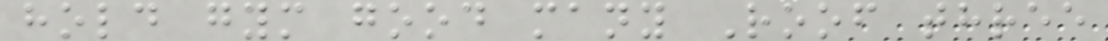hold gym good many Roof three
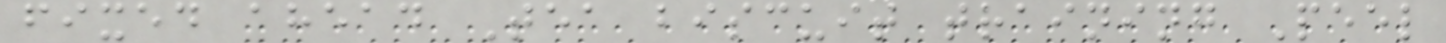fixed ahead Tea biscuit training Peel
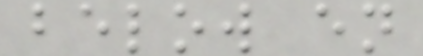below en
